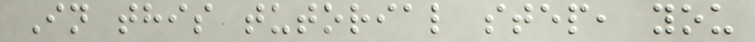In this tutorial step, you
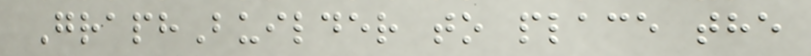GraphBuilder to place the
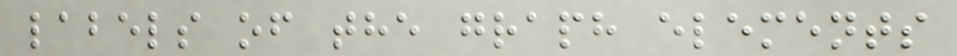labels of the graph elements
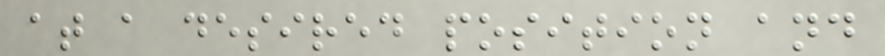at a desired position and
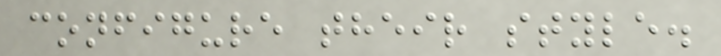configure their style.
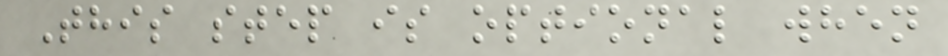This step is optional when
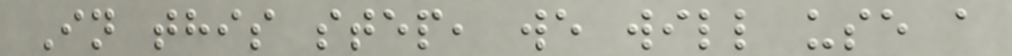In this step, we will use a
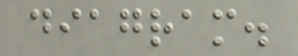diagram.
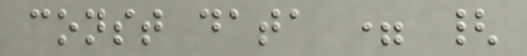const data = {
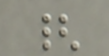{
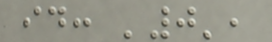id: '0',
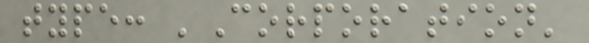type: 'Corporation'
